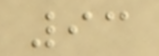93
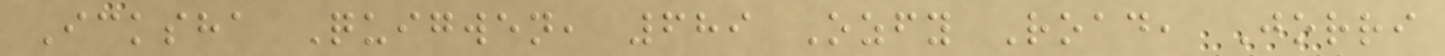Icksha Quigwen, 689 Ozfy Road, Jorri
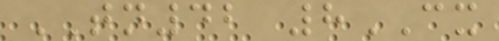TN42 8CX
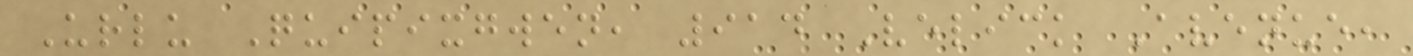Urlu Quipixgwen, 914 Velick Avenue,
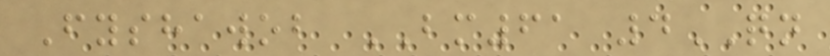Fyshawob BM61 4QN
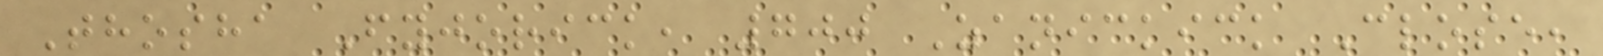Thosha Fyjorick, 700 Zanickick Close,
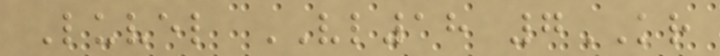Luvel VL18 7KR
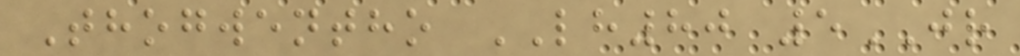Thogwentho LH80 5JR
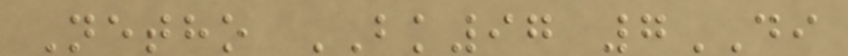Netho BK97 7DI
